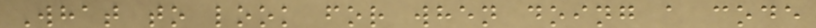What to look for when doing a code
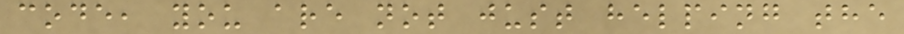code, you are not just helping the
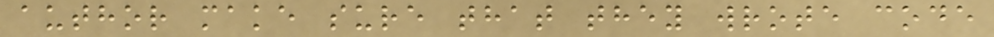author make sure that they wrote code
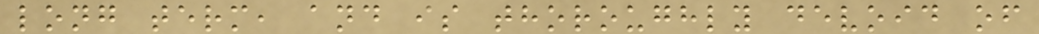long term, and is thoroughly devoid of
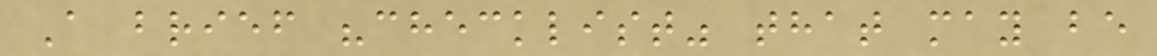A brief "checklist" that may be
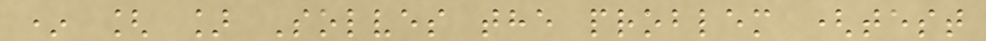* [ ] Solves the problem (test
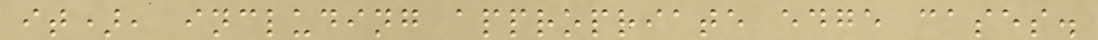it), including appropriate edge cases.
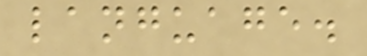language.
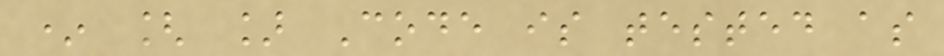* [ ] Code is tested as
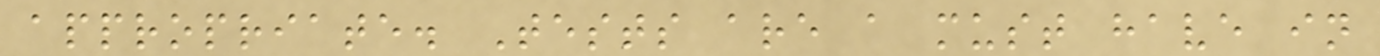appropriate. Tests are a must have in
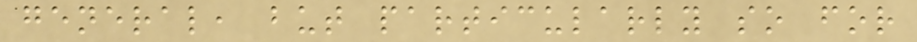general, but particularly so for
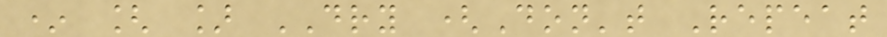* [ ] DRY (Don't Repeat
